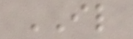IL
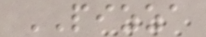PIZZA
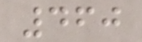460
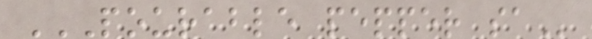POURABLE PEPPER SA
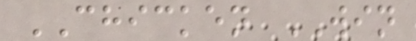CHICKEN WIN
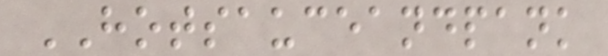HOTSAUCEANDPANK
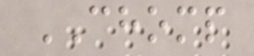CHOMP
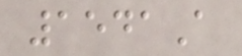1541A
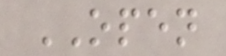OPEN
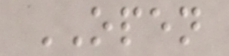OPEN
